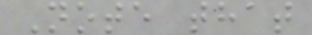Note that
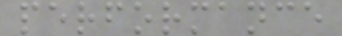performance
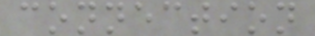connection
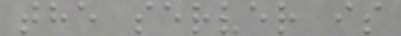the server is
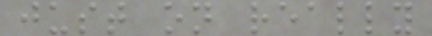just on really
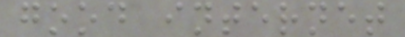good internet
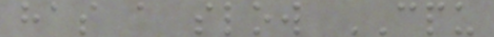has a slow CPU
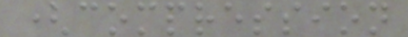(compression
